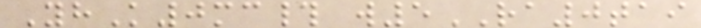YhK0mc# w5RA0tai
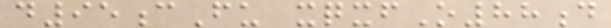d95cFu xqxfO88d
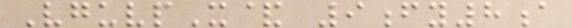VguvpX& 9fy8a
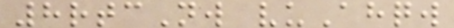8rtcNw vuAhqw
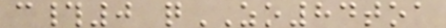c#0 qZO84toa
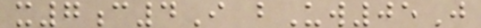x7c4I bUw05J
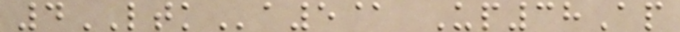4LTKa5@ Up38Ap
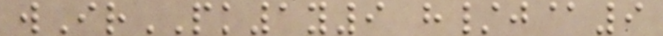wIrPK1y9 h/j@9
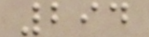294
